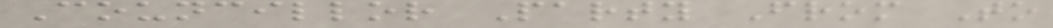Councillor Party From To
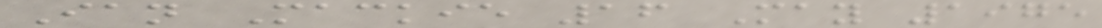Ian Mackie 16 May 1975
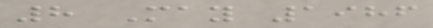8 May 1986
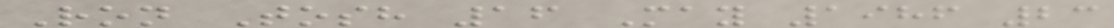Ron Tosh 16 May 1986 23
